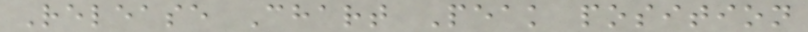Release Chart Peak position
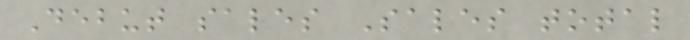Debut sales Sales total
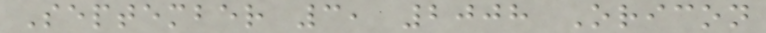September 3, 2008 Oricon
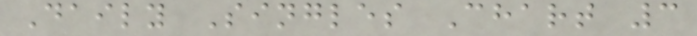Daily Singles Chart 3
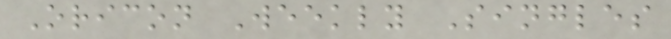Oricon Weekly Singles
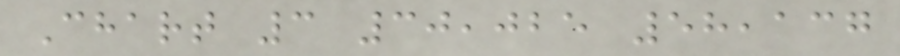Chart 3 30,025 58,137
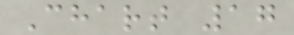Chart 17
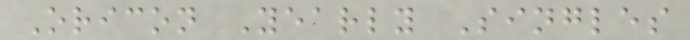Oricon Yearly Singles
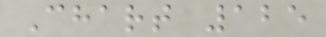Chart 125
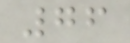76
